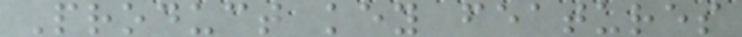Product key features
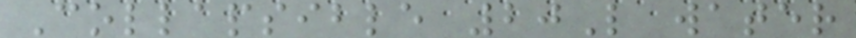Collapsible 20L water
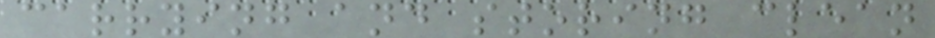carrying and storing clean
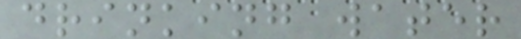drinking water
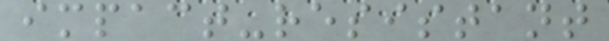impact-resistant
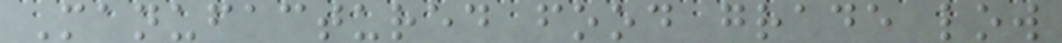Manufactured food grade low
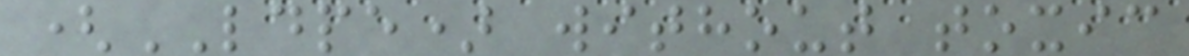(LDPE) without toxic
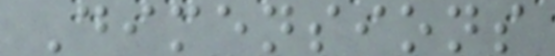Dimensions
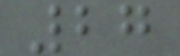27
